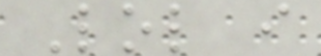Lol i
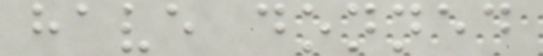have donned
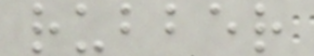rubber
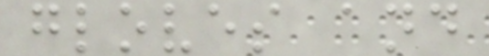gloves and
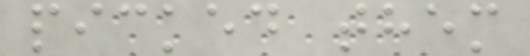picked them
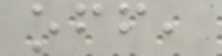off,
